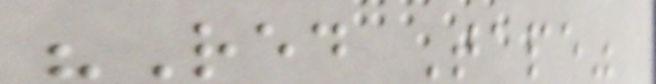"Red Tape"
